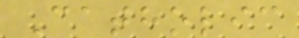Catholic
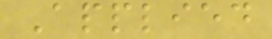Applied
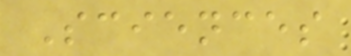Sciences
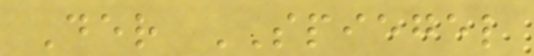Der SPIEGEL
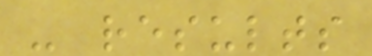- results
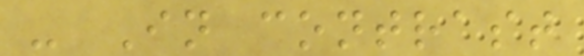- In contrast
